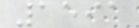1591
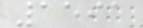1591
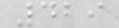429
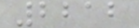2212
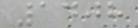1408
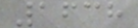1638
